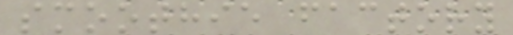smoothie factory
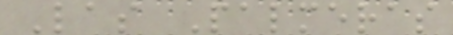Las Palmeras
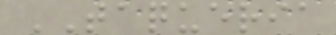TAQUERIA
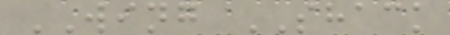WING SHACK
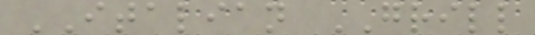ITALIAN GRILL
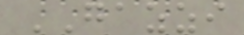GAZZI
